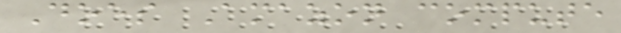Does Amazon compute
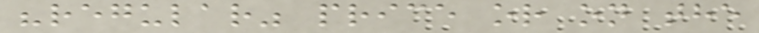"regular" price or on the
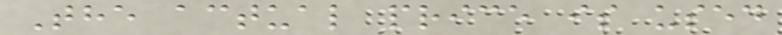The actual price is used
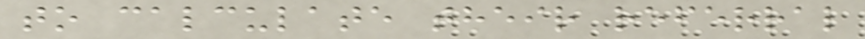to calculate their referral
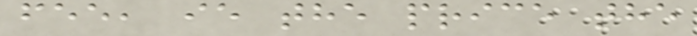fee, ie the price the
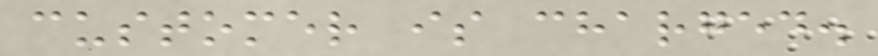customer is charged.
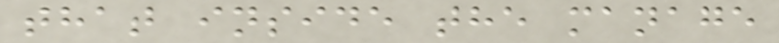that inside the manage
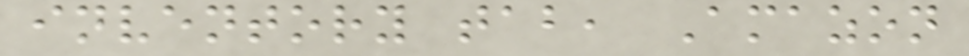inventory tab, Amazon
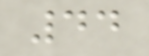44
